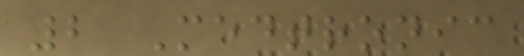2 Medtronic
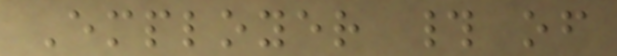Employer # of
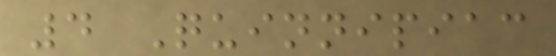4 Quinnipiac
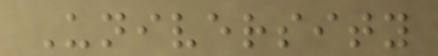University
